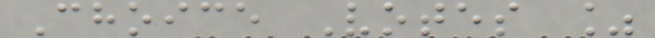Choice Votes %
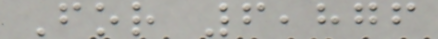For 6,876
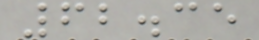62.35
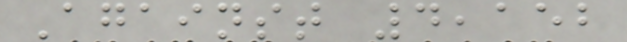Against 4,152
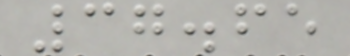37.65
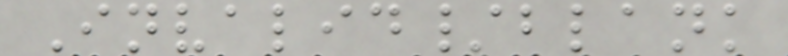Invalid/blank
